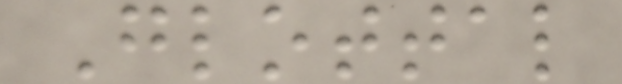Glottal
